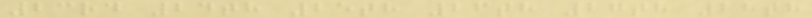23rd 24th 25th 26th 27th 28th
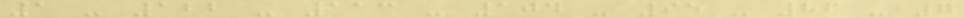1 - 122 - 113 - 104 - 95 - 86 - 7
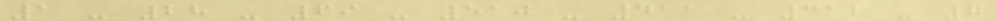1 - 28 - 69 - 510 - 411 - 312 - 7
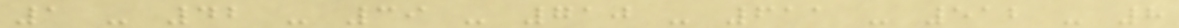1 - 42 - 39 - 710 - 611 - 512 - 8
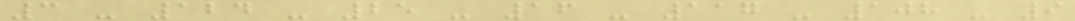3 - 124 - 25 - 16 - 117 - 108 - 9
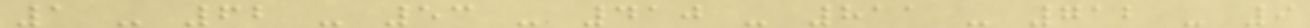1 - 62 - 53 - 410 - 811 - 712 - 9
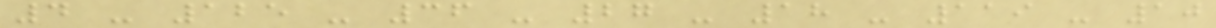4 - 125 - 36 - 27 - 18 - 119 - 10
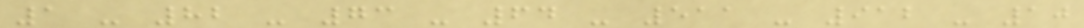1 - 82 - 73 - 64 - 511 - 912 - 10
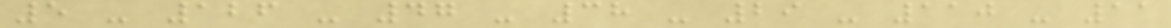5 - 126 - 47 - 38 - 29 - 110 - 11
